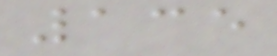135
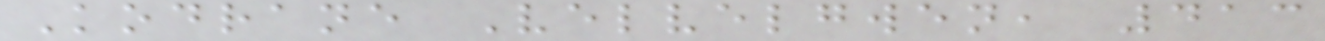Kodrane Velvelgwen, 413
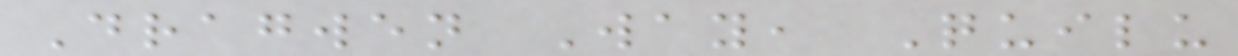Dragwen Way, Quilu
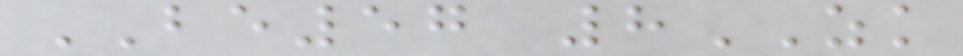BE57 8ZK
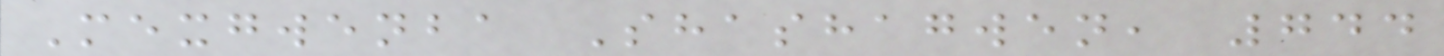Mexgwenba Shashagwen, 744
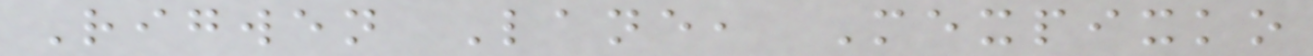Rigwen Lane, Mexpixko
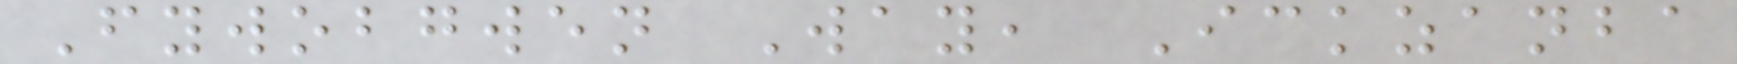Fywobgwen Way, Ickzanba
